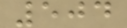504
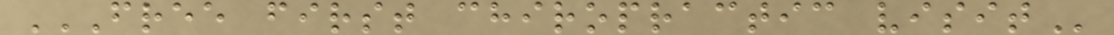FREE FIRST CHIROPRACTIC VISIT
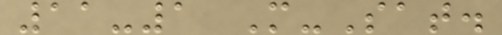11-1 M-Sat.
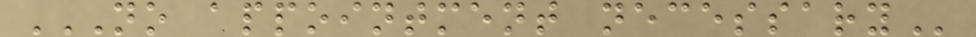NO APPOINTMENT NECESSARY
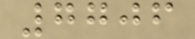7706
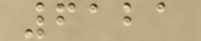6121
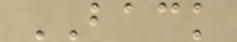BACK
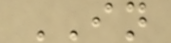IN
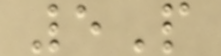5P
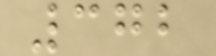372
